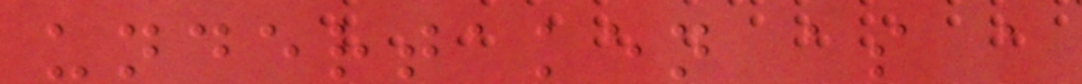undertaken as a
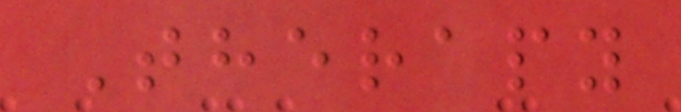Therapy
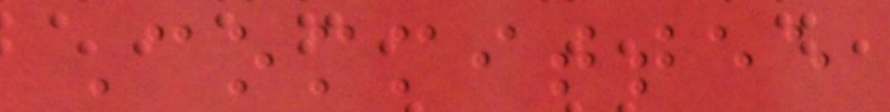Committee
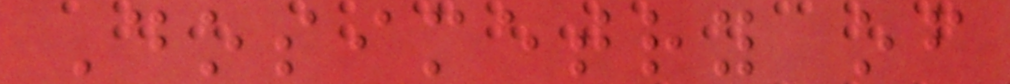Dosimetry of
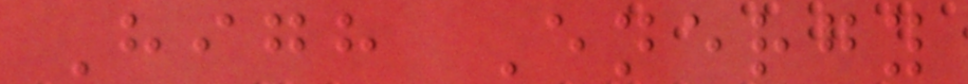High Energy
